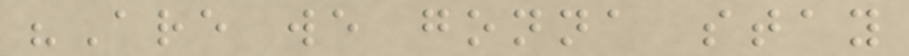"Are we gonna stay
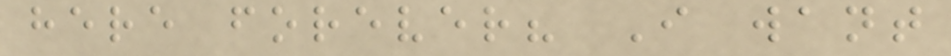here forever? I want
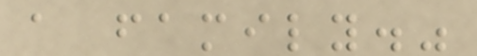a family."
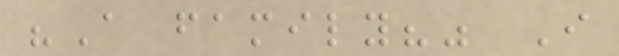"A family?" I
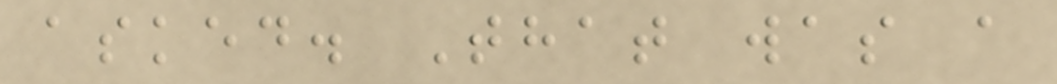asked. That was a
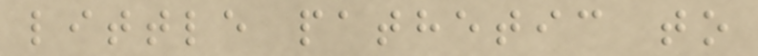little pathetic to
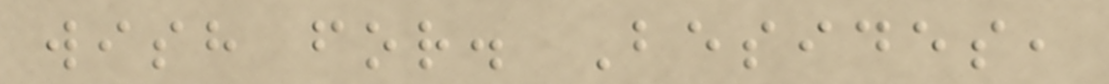wish for. Besides,
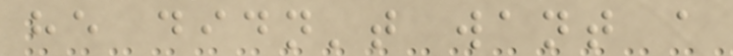he didn't want a
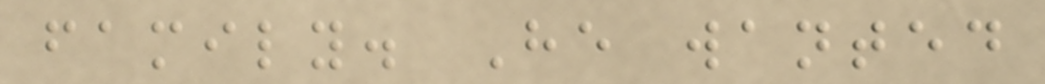family. He wanted
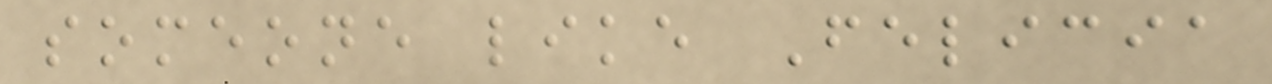someone like Felicia
